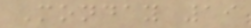Monday 19
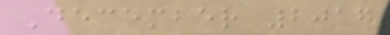December 2016
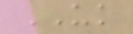UK
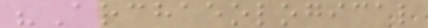"Archaeological
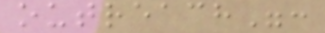outreach":
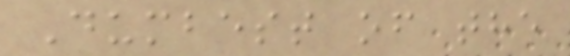Dumbest of the
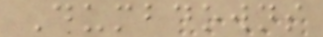Dumbdowns
